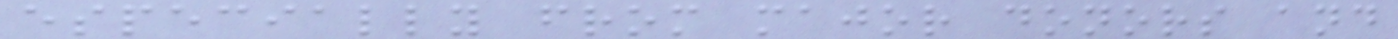especially from major donors and
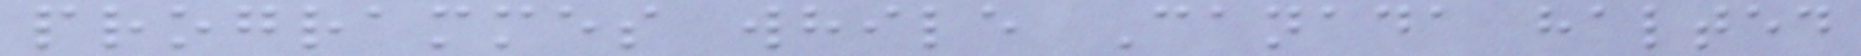programmes while Canada halted
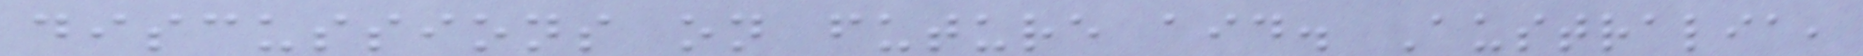discussions on future aid. Australia,
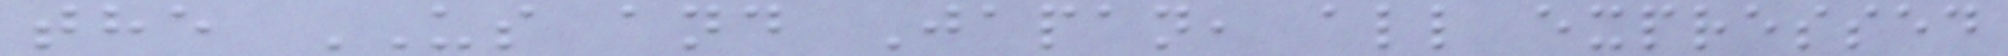the US and Japan, all expressed
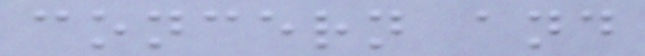concern and
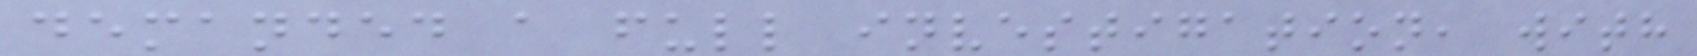demanded a full investigation, with
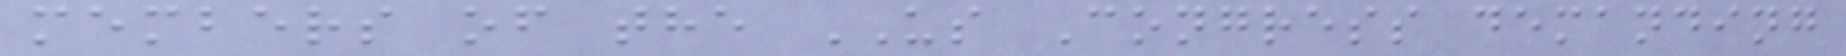members of the US Congress demanding
